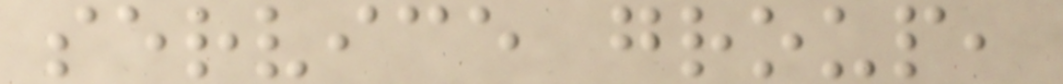service group,
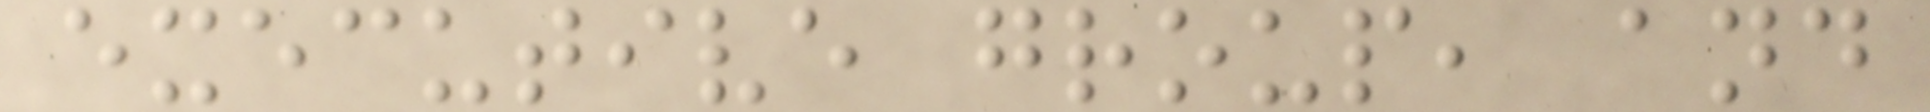executive group, and
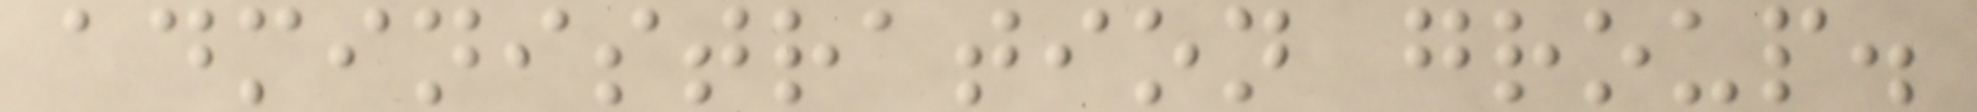administration group.
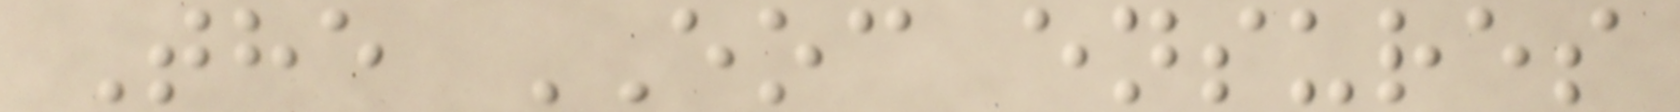The EOC ensures
